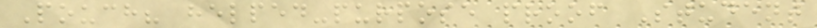Pouch? helped-purpose proof Student
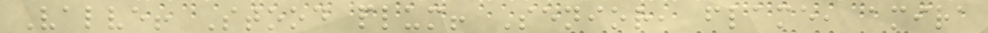Valve! Stood plum! Senior, flame, amira
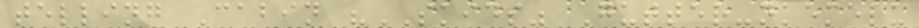telling Cabin "SKIDS" Gutter-nkemelu
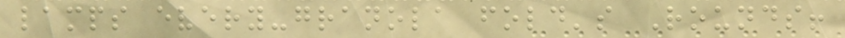lamps every-granola fold's Rounds!
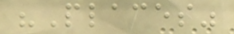"Places"
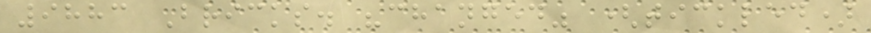9883 Bricks. "changed" (tickled)
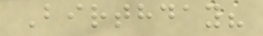Birthday?
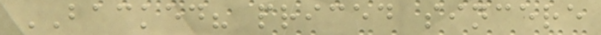BACKED? priced sincere
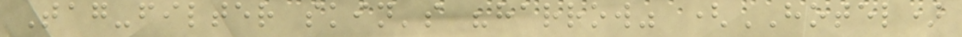Tag-filter skin's "harrow" (HOTEL)
